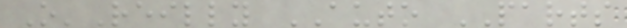O'Reilly AUTO PARTS
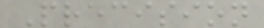Precision
